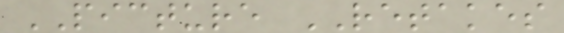PICTURE RETAKES
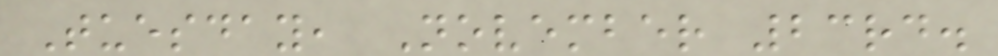Tuesday, November 23rd.
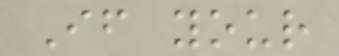If your
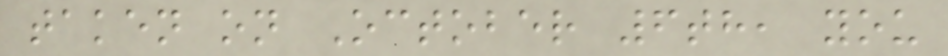taken on October 6th, you
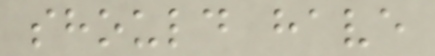should have
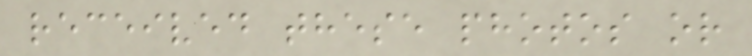received these photos or
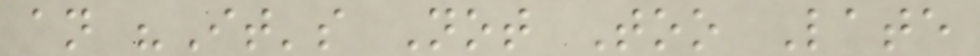an "It's Not Too Late
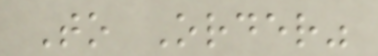To Order"
